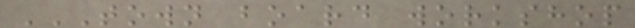TOWN BOARD WORKSHOP
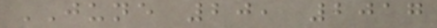JUNE 20, 2017
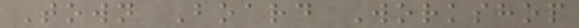Town Board Workshop
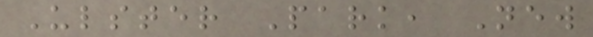Ulster Park, New
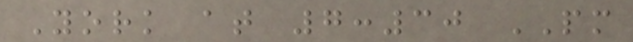York at 7:30 PM
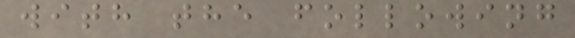with the following
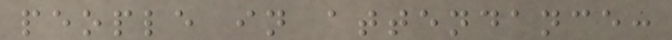people in attendance:
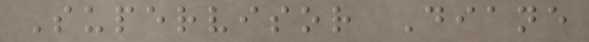Supervisor Diane
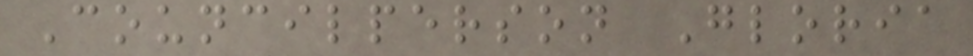Councilperson Gloria
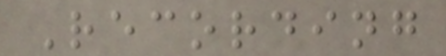Recording
